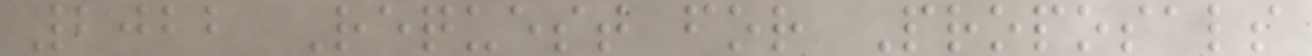2022 Request for Proposals
